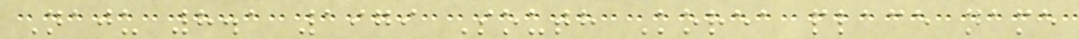Naju 8.1 1979 South Korea place name
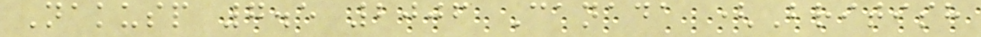Nakusp 7.5 2006 Canada (British
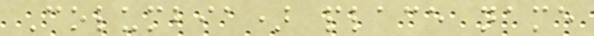Columbia) place name
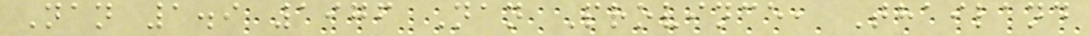Nan 1.9 1976 Nan Province, Thailand
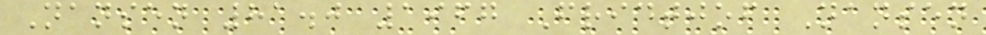Nansen 81.0 1967 Fridtjof Nansen
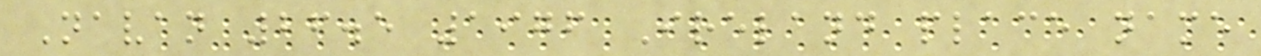Navan 26.5 1976 Ireland place name
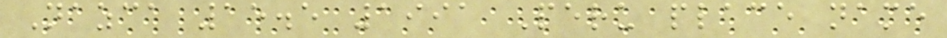Nazca 15.5 1991 Peru place name
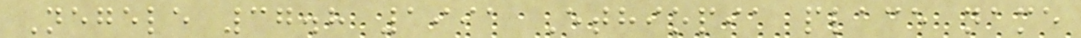Negele 37.8 1991 Ethiopia place name
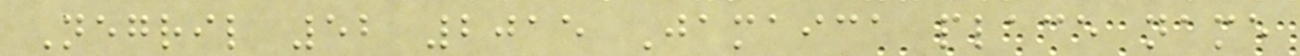Negril 52 2015 Jamaica place name
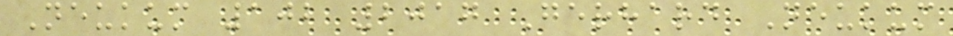Neukum 102 2017 Gerhard Neukum
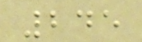245
